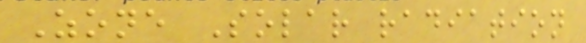Zone Solar radiation
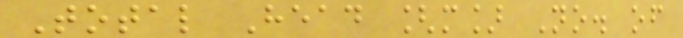Total Head [m] No. of
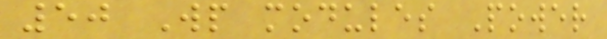50 Wp modules Power
